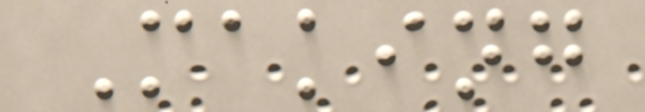Making
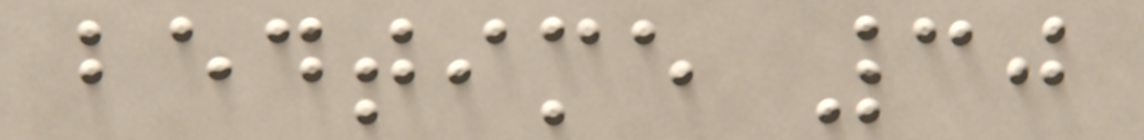bedtime 30
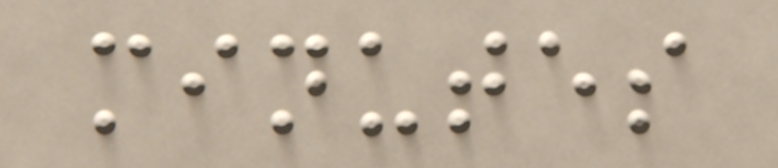minutes
